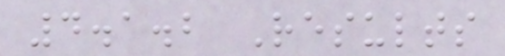4.1.2 Results
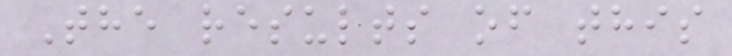The results of this
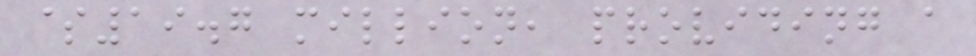$19.7 million, providing a
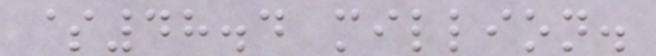$48.4 million.
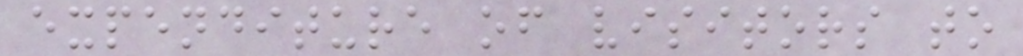expenditure of visitors to
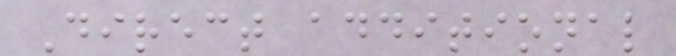Direct additional
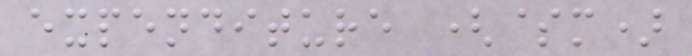expenditure ($m)
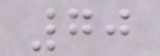70
